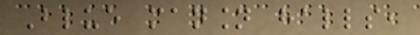Blue mansion halls,
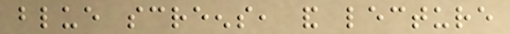blue screens, and lecture
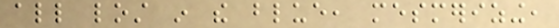all lost in the blue, mesmerizing,
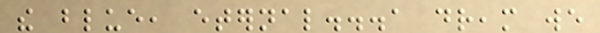the blue, eternal...a dream we
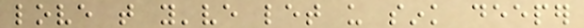love that you've let us sink deeper
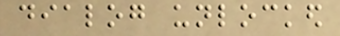dialog unlocked
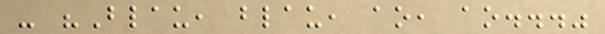- "Blau, blau, ao, ao..."
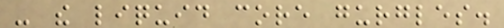- the liquid core gurgles.
